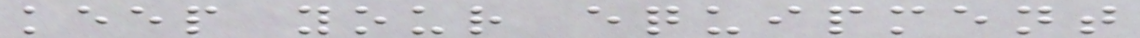keep your equipment
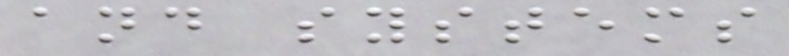and systems
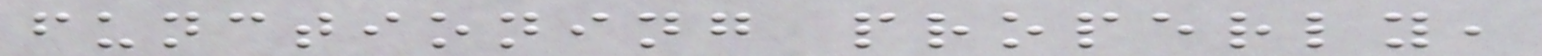functioning properly,
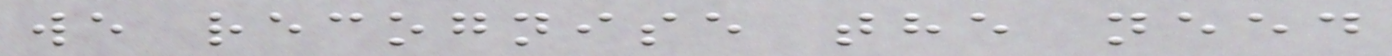we recognise the need
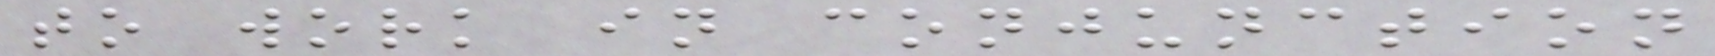to work in conjunction
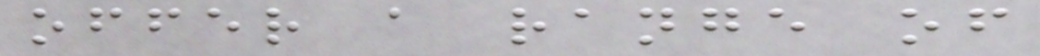offer a range of
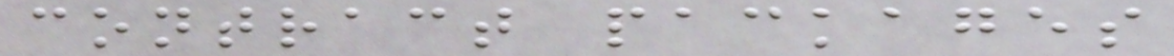contract packages
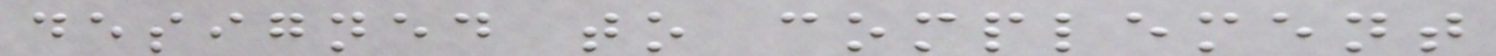designed to complement
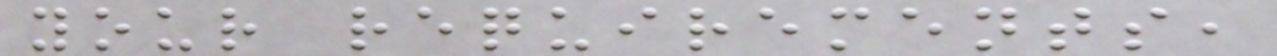your requirements,
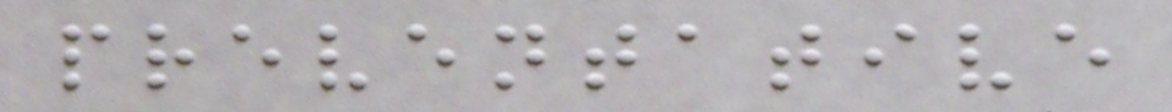preventative
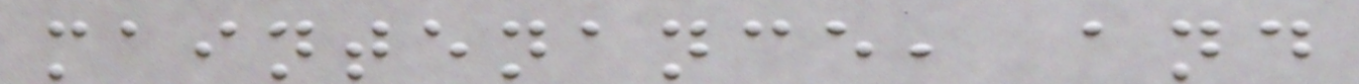maintenance, and
